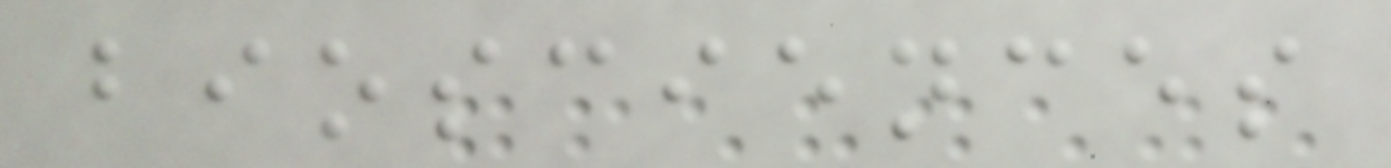biosciences
